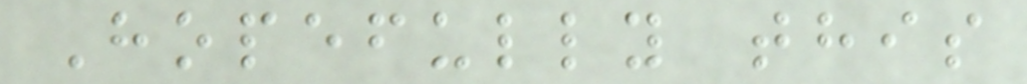Hopefully this
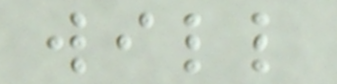will
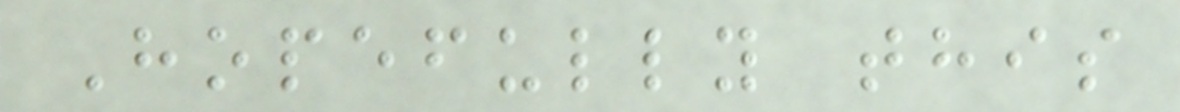Hopefully this
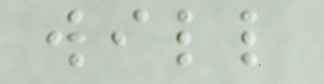will
